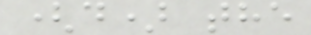(d) the
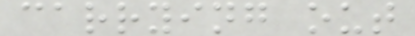carrying out
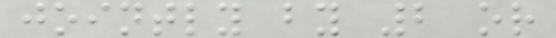jointly by 2 or
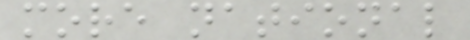more national
